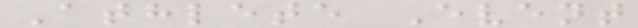Athlete Event
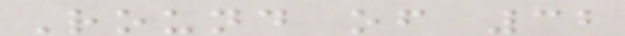Round of 32
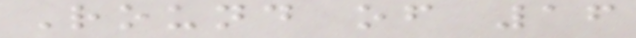Round of 16
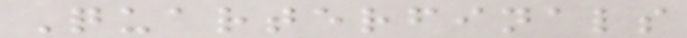Quarterfinals
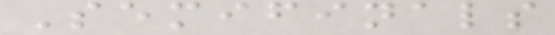Semifinals
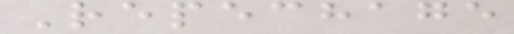Repechage
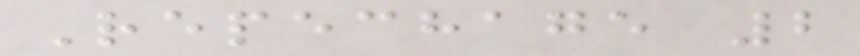Repechage 2
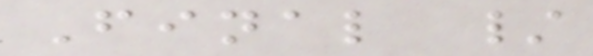Final /
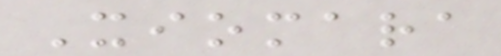Xiomara
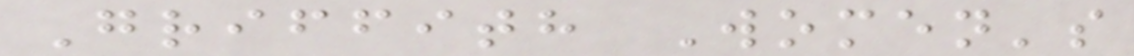Griffith Women's
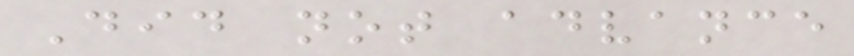Did not advance
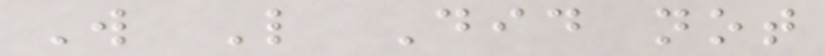W L Did not
